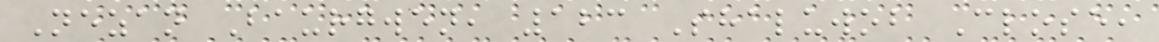Nezan Baurgwen, 123 Shaluwob Close,
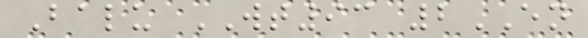Balu WT93 2EN
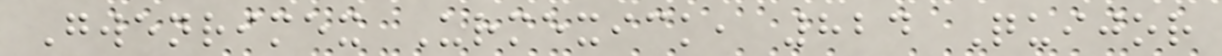Gwenrimex Urmexick, 824 Quijor
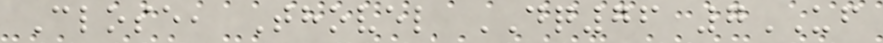Close, Thovel DQ76 7UF
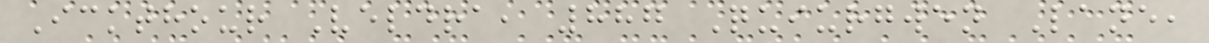Ickthour Veldra, 887 Quiurgwen Lane,
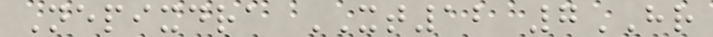Nepixdra XT12 7HR
